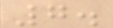7.
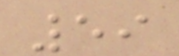59
